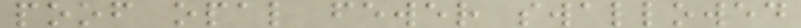poof opal fewer swallowed
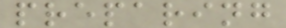preparing
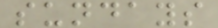sundays
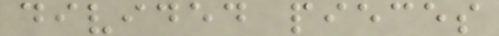divided pieces
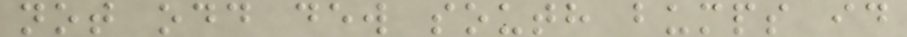not odd dew south bumps id
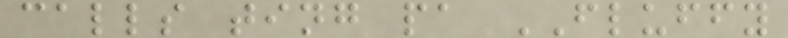calls ting pa FLUFFY
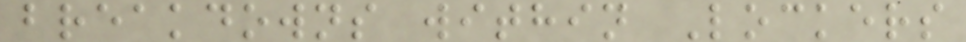breakdowns within Lockers
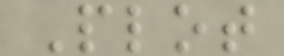Plot
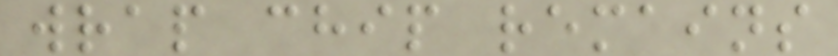wrap chip remains
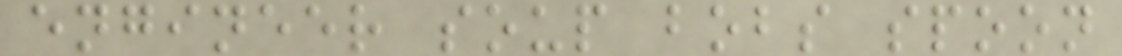engineer soup bobs spoon
